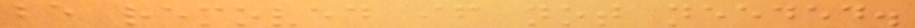be removed if not needed.
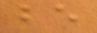be
